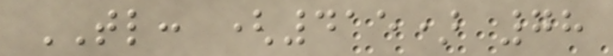TL: (415) 78
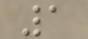1
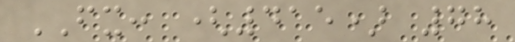FX: (415) 78
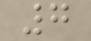7
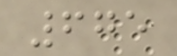675
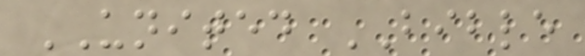UNITED BIBLE
